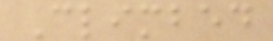Climbed
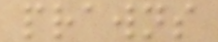prawns
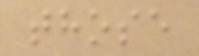those
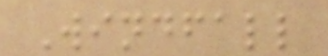Windfall
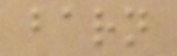barn
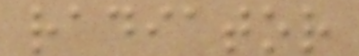radiator
